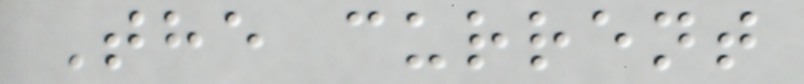The current
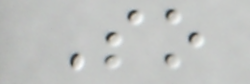So
